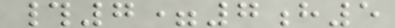#7=7h5
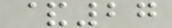&27
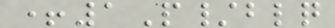+1P/blq
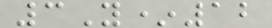3Y*12
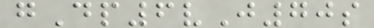gDp6vJ70s
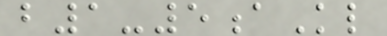b1-5aKl
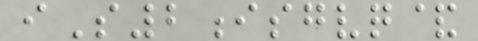iS2isgvq&
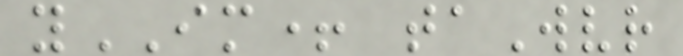yIM+ taWvr
